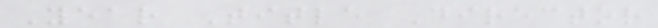Year Title Director
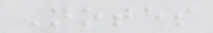Notes
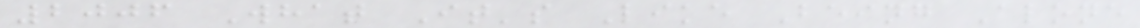2006 What It's Like Being Alone
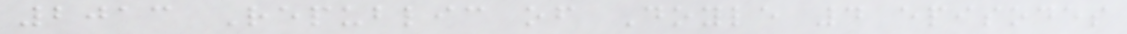2013 Republic of Doyle 4 episodes
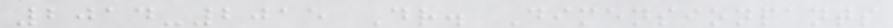2014-2015 Dr. Dimensionpants
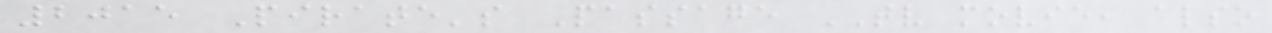2015 Pirate's Passage TV movie, also
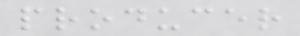producer
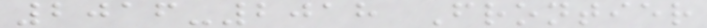2016-2018 Frontier
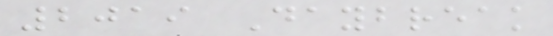2019 Daybreak
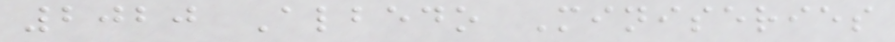2020 Albedo Miniseries
